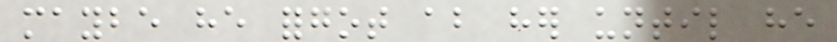maybe he forgot about her until he
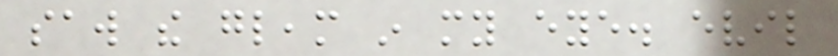saw the gleam in my eye. evil
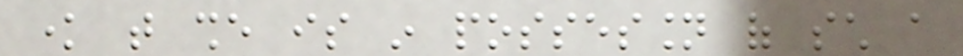know that she is in possession of such a
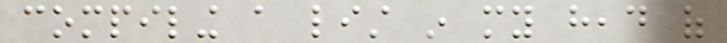compiling a list in my head of
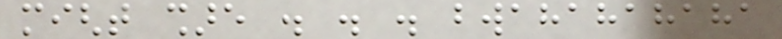might share . . . bwahahahaha
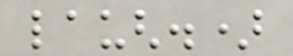laugh.)
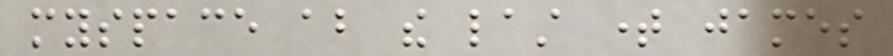myspace about the last time james
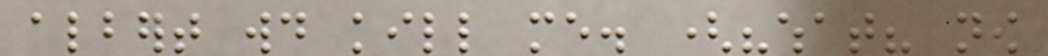albert would kill me. ("what? now
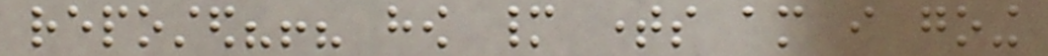reposted?!? how many times am i going
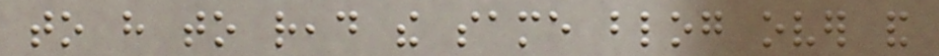to have to read the same blog over and
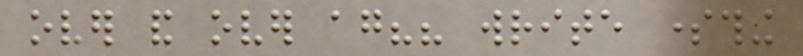over and over again?? write something
